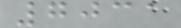7031
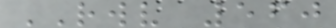RWV 560
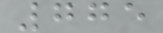775
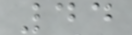44
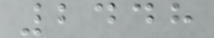2448
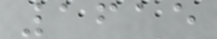1615
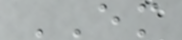EM
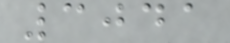3041
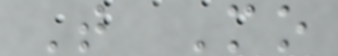T Mo
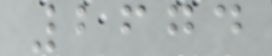2674
